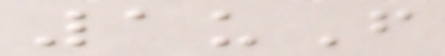1uF
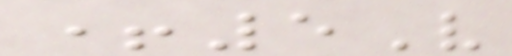+5V
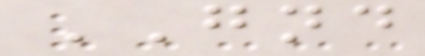GND
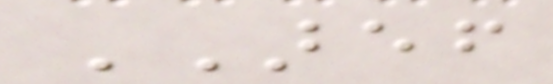AREF
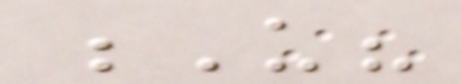U?
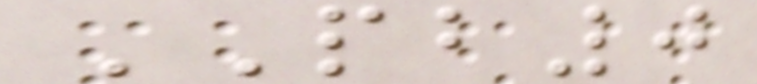PB0
